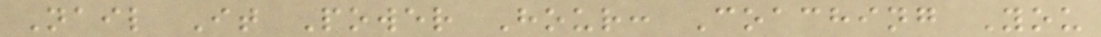Nail It Power Hour: Coaching You
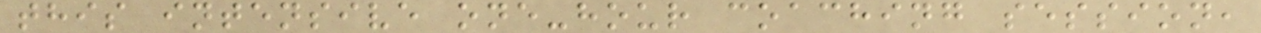this intensive one-hour coaching session,
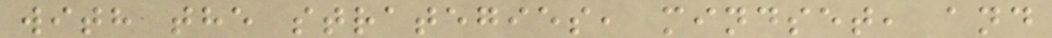with the strategies, mindset, and
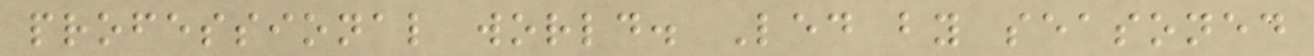professional world. Led by seasoned
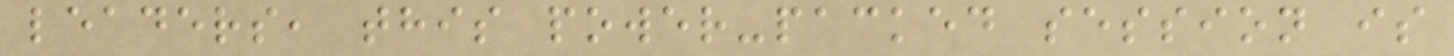leaders, this power-packed session is
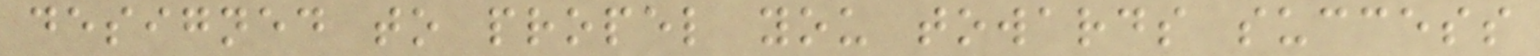designed to propel you towards success
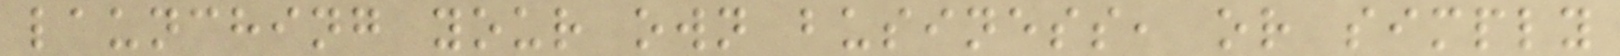launching your own business, or simply
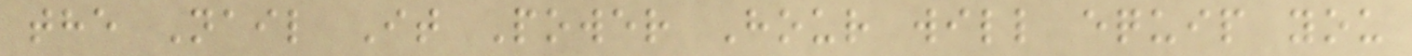the Nail It Power Hour will equip you
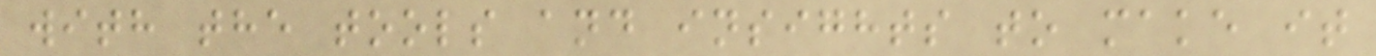with the tools and insights to make it
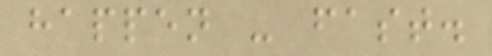happen - fast.
